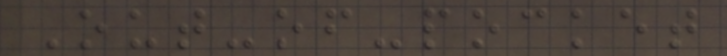Out-of-pocket
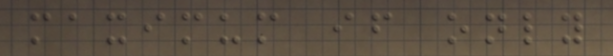maximum if only
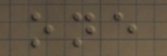one
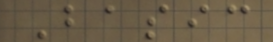Basic
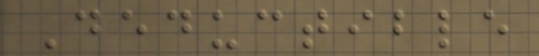Deductible
